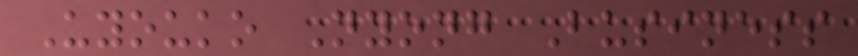Uyouko Nyong Business
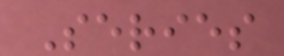Series
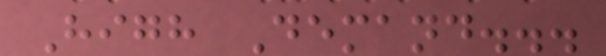High Demand...
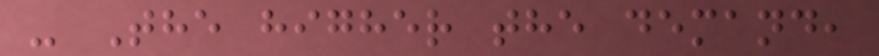- The higher the demand,
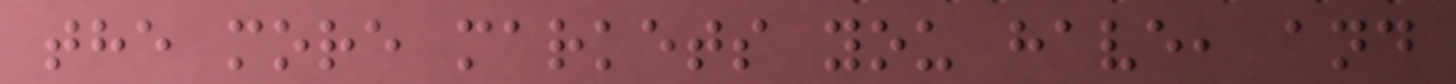the more markets you have, and
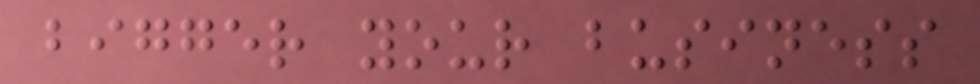bigger your business
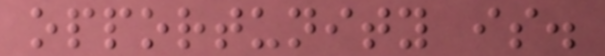opportunity is.
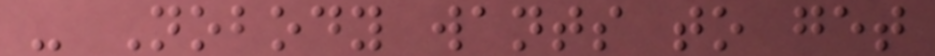- Nobody wants to get
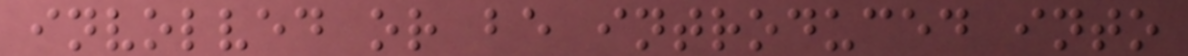involved or be introduced into
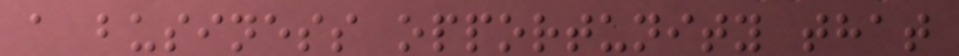a business opportunity that
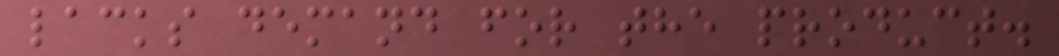lacks demand for the product.
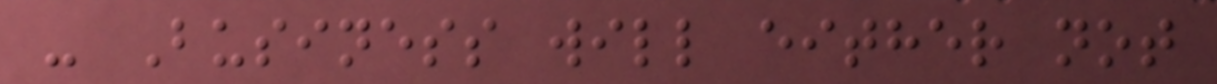- Business will either not
